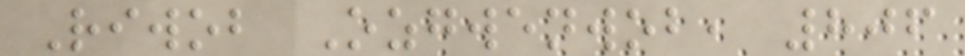Riwob Ozgwenwob, 806
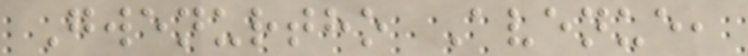Gwenurtho Avenue,
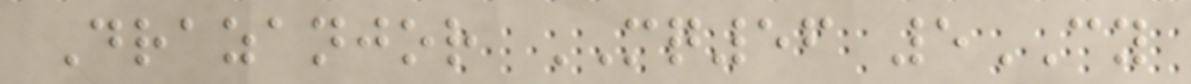Drazanjor MQ56 5CY
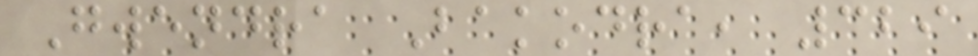Gwendra Bakodra, 329
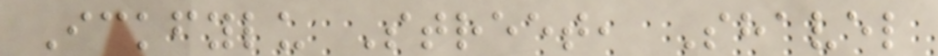Ickfylu Street, Shavel
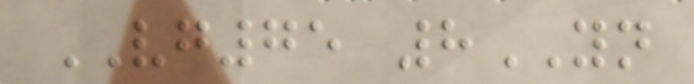VG75 8YN
